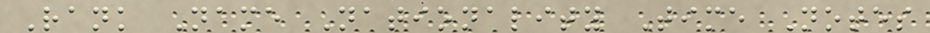Rank Name Nationality Time Notes
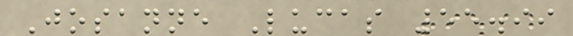Josanne Lucas 55.99
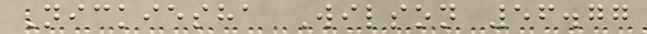Nickiesha Wilson 56.77
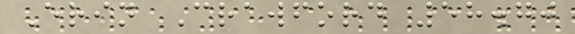Erin Crawford 58.70
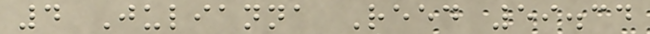4 Julianna Reed 59.34
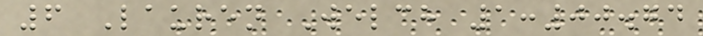6 Lauren Welch 1:00.74
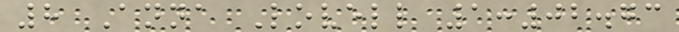8 Anna Lovell 1:02.73
